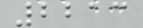2213
